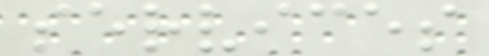services
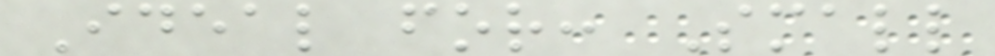Ideal for: Small
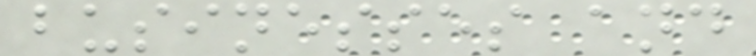businesses and
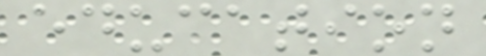education
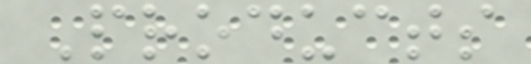Products
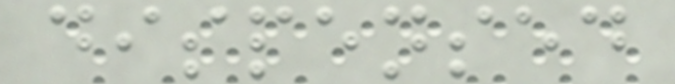dispensed
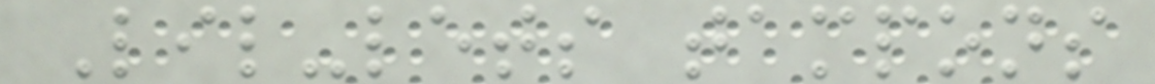Lil-lets tampons
